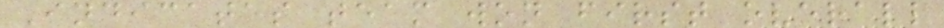Indicates team won first overall
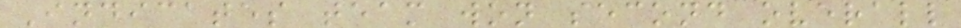Indicates team won second overall
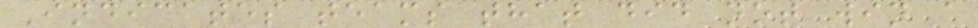Indicates teams that did not win a
